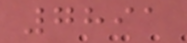7891
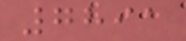7891
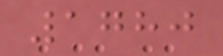1780
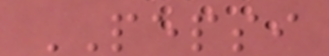PEPSI
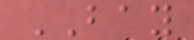BAY
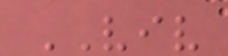VIV
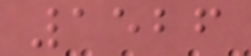1526
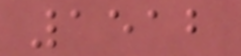1512
